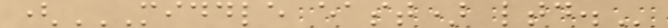(MIDDLE EAST) LTD.
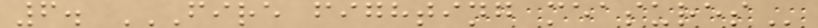6. FIRE FIGHTING MEASURES
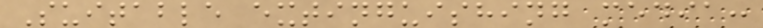Suitable extinguishing media:
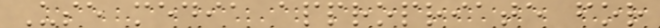Use media appropriate for
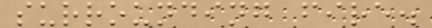surrounding fire.
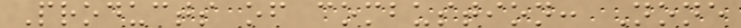Products of combustion: None
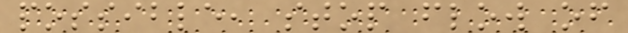possible, stop flow of
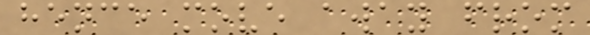hence move away from
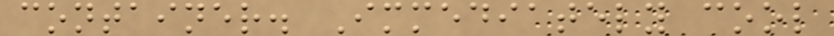container. Immediately cool
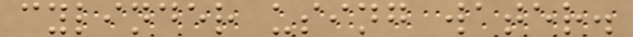cylinder using water.
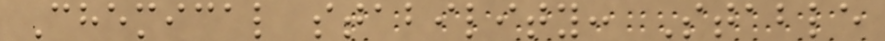Chemical stability: Stable
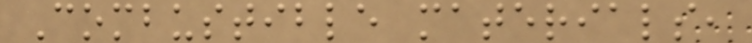Combustible materials,
